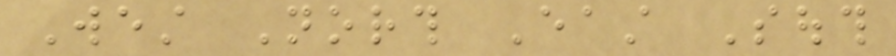West North East South
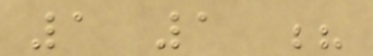1 1 ?
